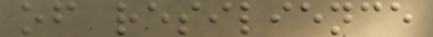of resilience
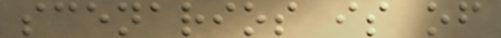scenarios is of
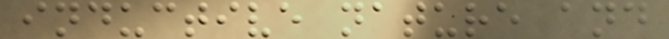inductive nature and
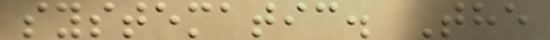systematic. The
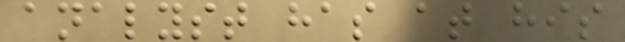analyst has at his
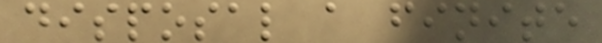disposal a finite
